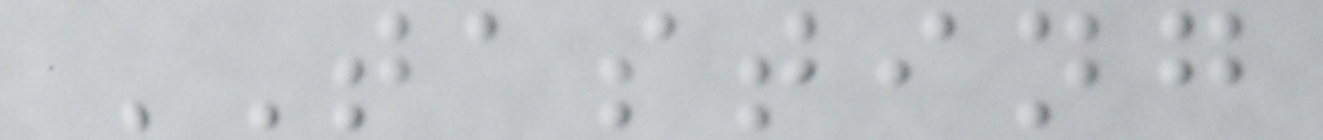TASTING
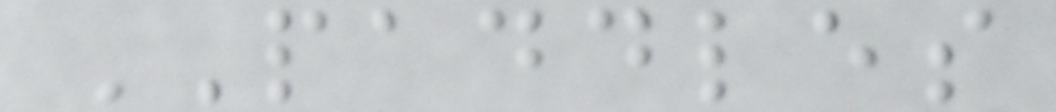PADDLES
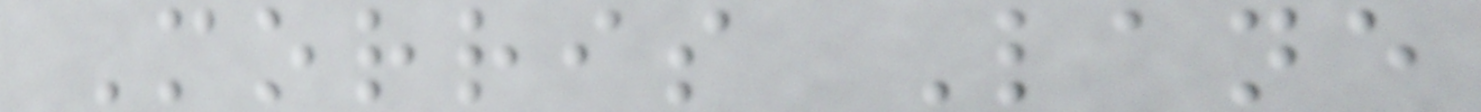Morris Lane
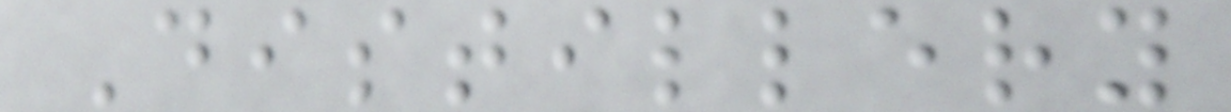Distillery
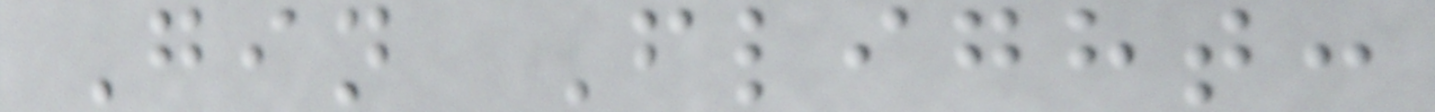Gin Flight:
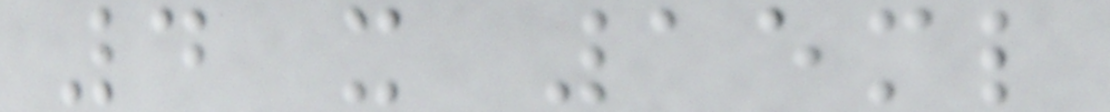4 x 15ml
